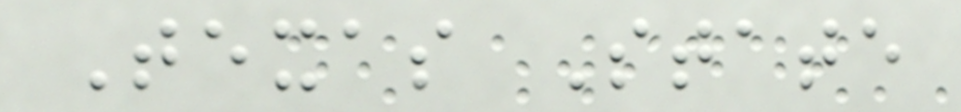Texas State
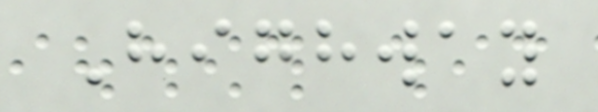Highway
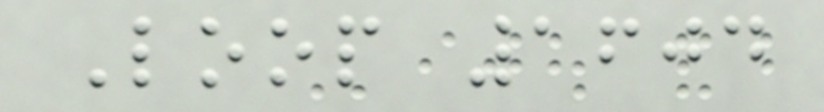Loop 1604
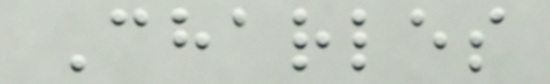Charles
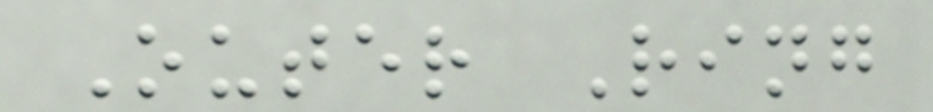Outer Ring
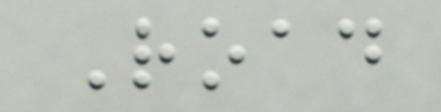Road
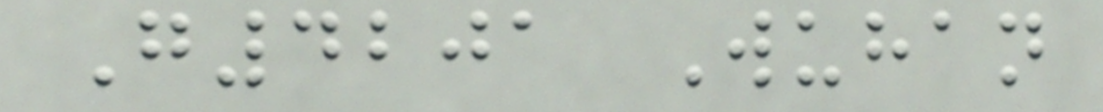G4201 Wuhan
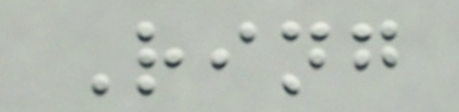Ring
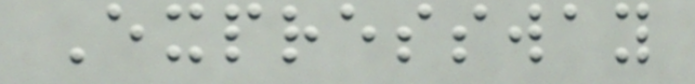Expressway
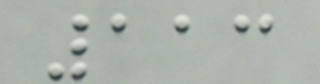113
